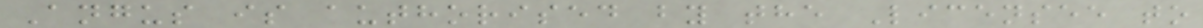Angus is authorised by the Licensee to
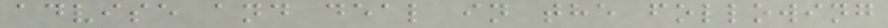advise and deal in the following
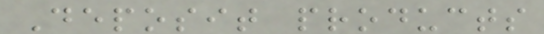Deposit products
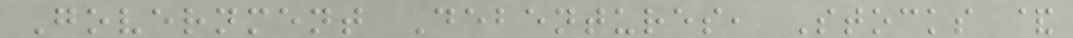Government Debentures, Stocks &
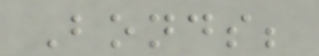Bonds;
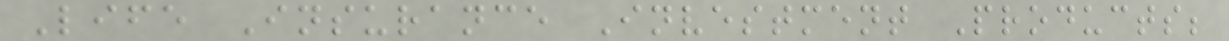Life Insurance Investment Products;
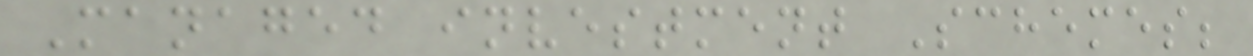Managed investment Schemes;
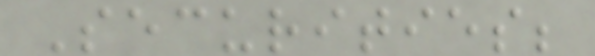Securities;
